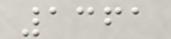1361
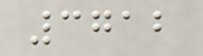3712
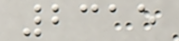2315
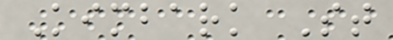Kimbark St
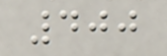400
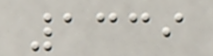1339
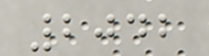2042
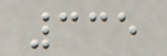335
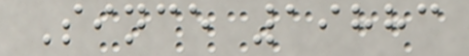Since 19883
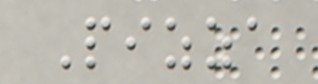Pizza
